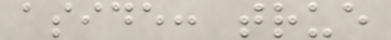aside: true
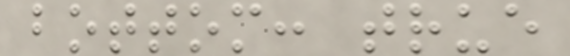bottom: true
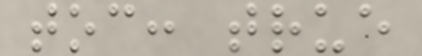toc: true
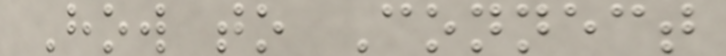How to Connect
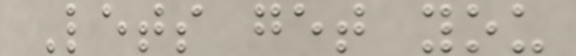Lets get you
